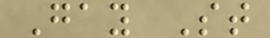Gay St
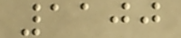1100
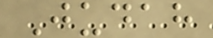Judah
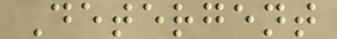Detergent
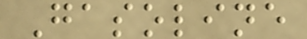Gasoline
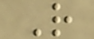R
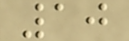10
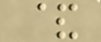&
